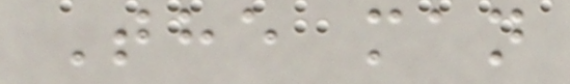The man
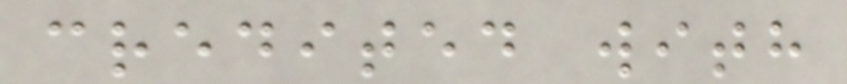credited with
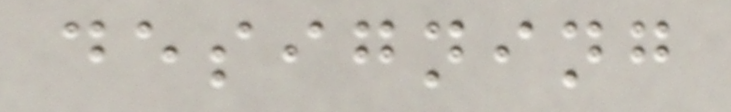designing
